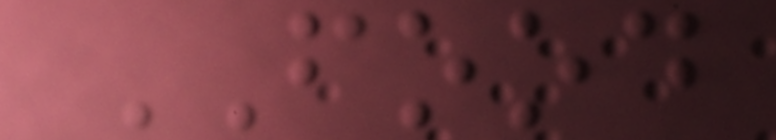FOOD
